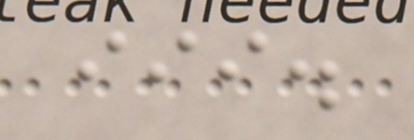iii.
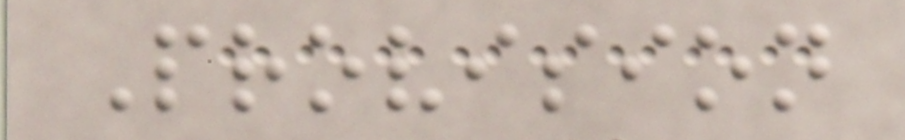Provision
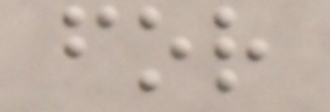for
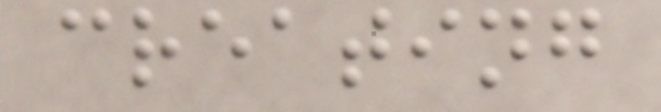creating
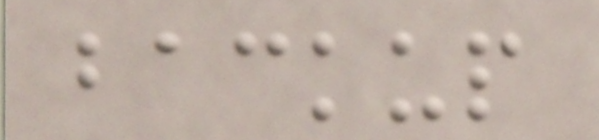backup
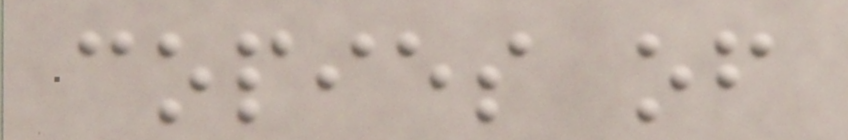copies of
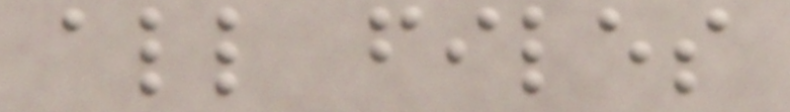all files
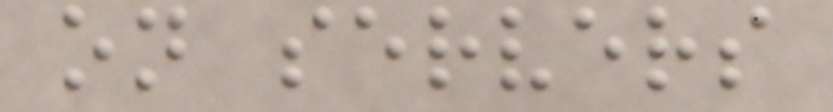on servers
